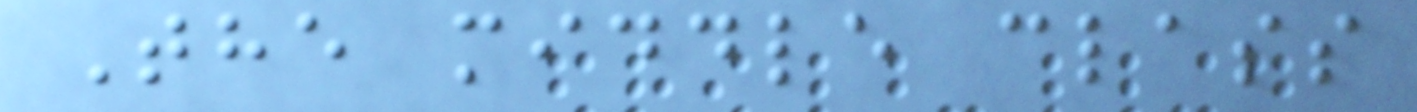The middle class
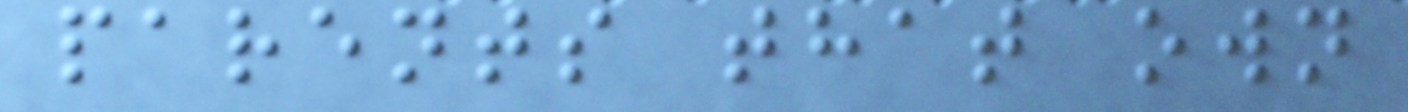parents that own
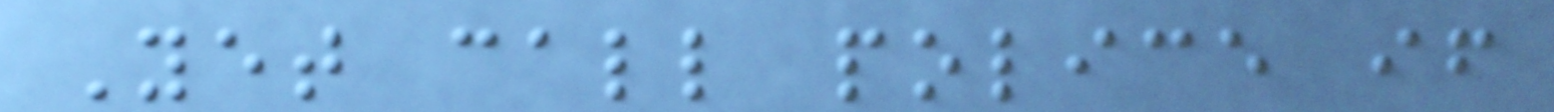Yet call police if
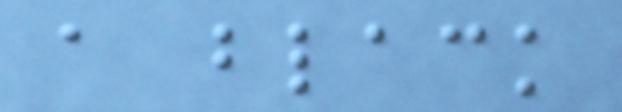a black
